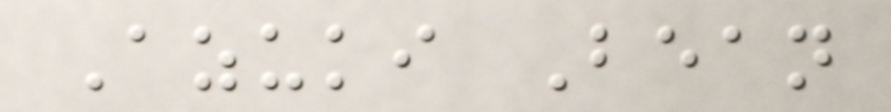Azuki Bean
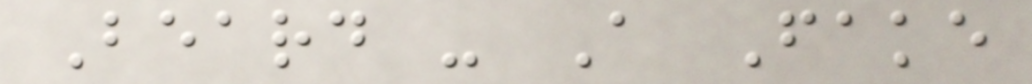Beard - A Fake
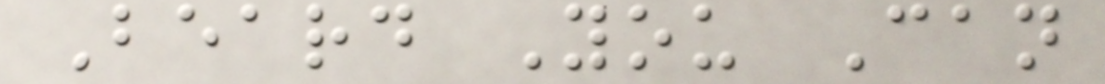Beard You Can
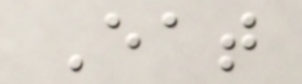Eat
